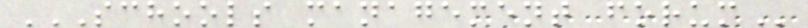SCHOOLS MANAGEMENT FORUM
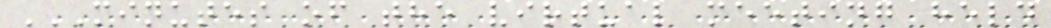MINUTES OF THE VIRTUAL MEETING HELD
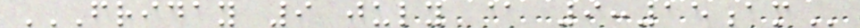FRIDAY 9 JULY @ 9:15AM
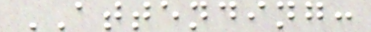ATTENDING:
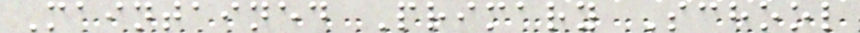Maintained Primary School
